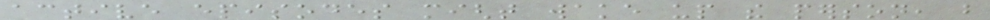active episodes might wake up the person, but
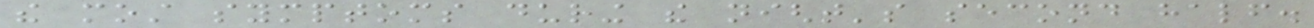the most symptoms during the night's second half.
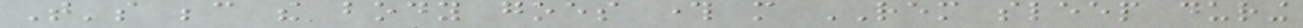That's because the body goes through more REM sleep during
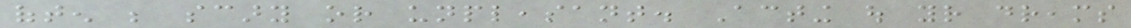often be scary or unpleasant. Acting out your dreams
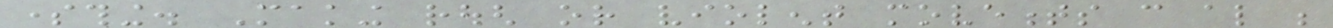something. Making rough or violent movements can also be
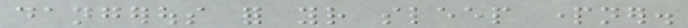dangerous for your sleep partner.
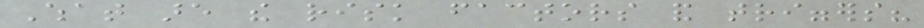What are the risk factors and triggers?
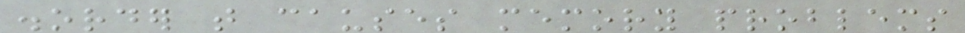disorder that causes memory problems
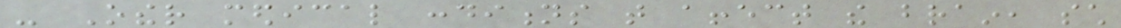- Other medical conditions that affect the brain, such
